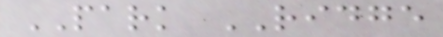PARK RIDGE
